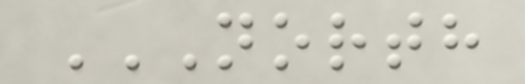NORTH
